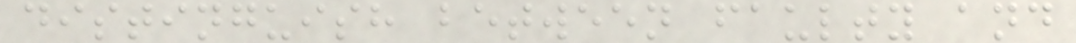distinguish between faulty and
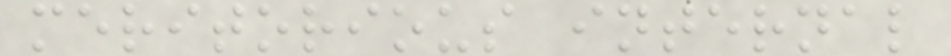meritorious internal
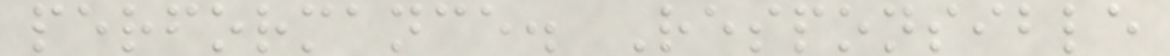performance. Responsible
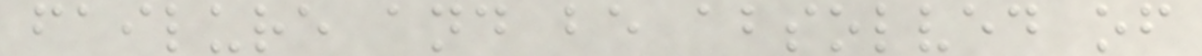failure and be absolved of
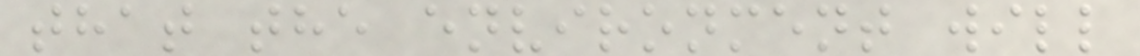that the environment will
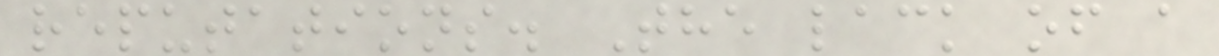reputations. The lack of a
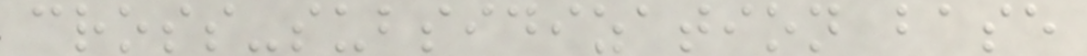cross-subsidization base
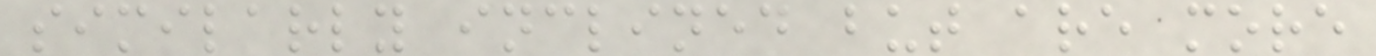similarly inclined but are more
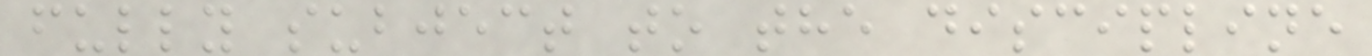fully subject to the discipline
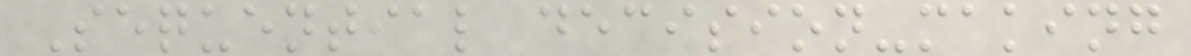Sequential decision-making
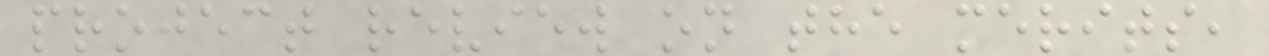project review on the merits,
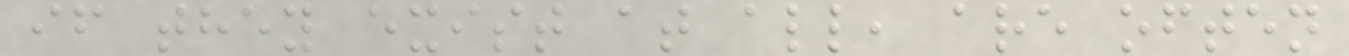if they exist at all, are often
